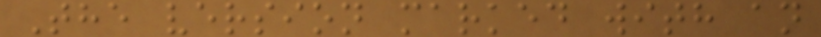The version marked with an
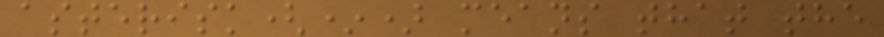asterisk(*) means that the
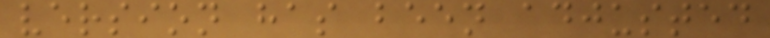version has been adjusted
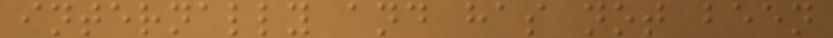internally and has not been
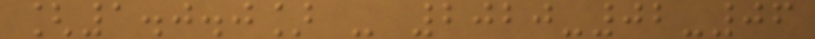[1.0.0] - 2020-02-06
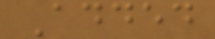Added
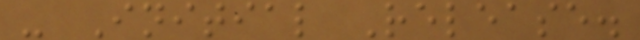- Initial Release.
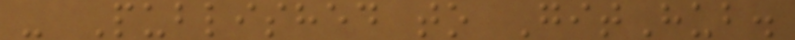- Published to GitHub.
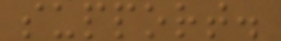support.
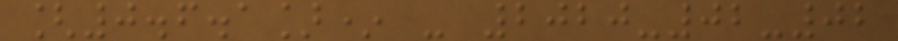[0.6.1]* - 2020-02-02
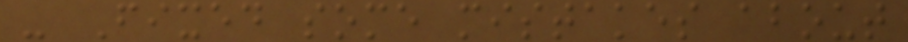- Fixed some mistakes about
